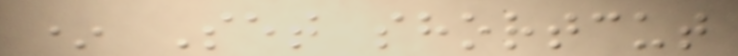* Set shortcut
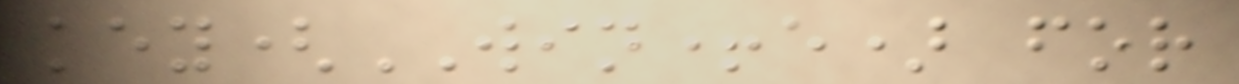key(WIN+e) for
